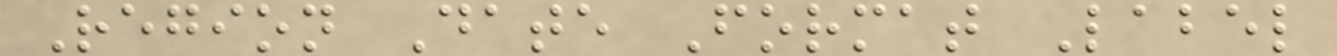Region Date Format Label
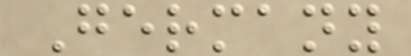Germany
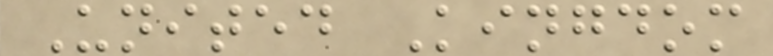United Kingdom
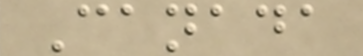Canada
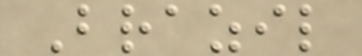Brazil
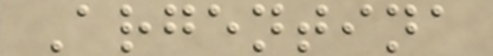Argentina
